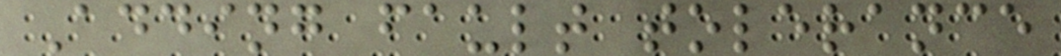Adding fault tolerance
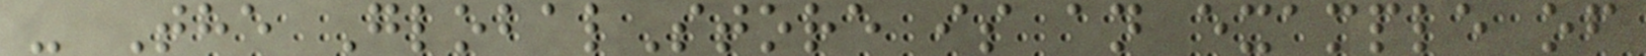- The GlobalStore is an example of
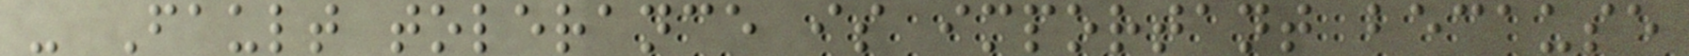- Fault tolerance is important because
